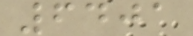6401
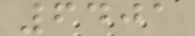6401
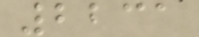2231
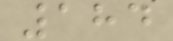184
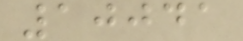10041
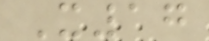X17
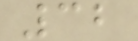32
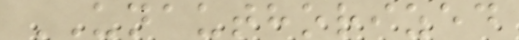UNAUTHORIZED
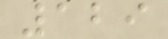129
